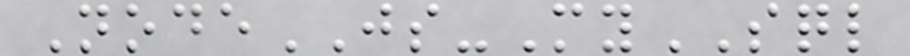NodeJS-MySQL
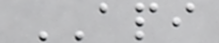API
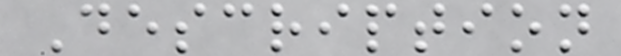Description
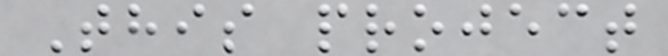This project
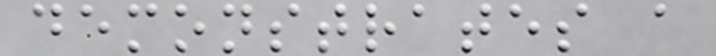demonstrates a
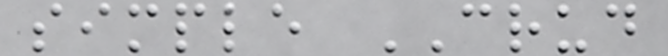simple CRUD
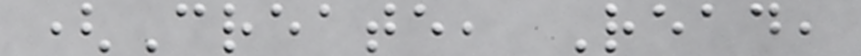(Create, Read,
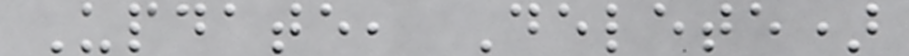Update, Delete)
